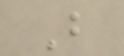B
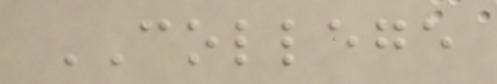COLLEGE
